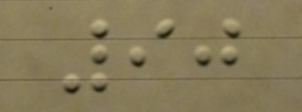90
